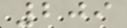209
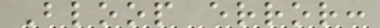Bloop error:
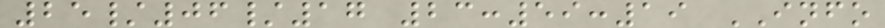25/06/17 23:59:19 INFO
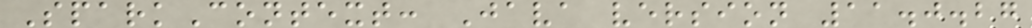SparkContext: Java version 11.0.27
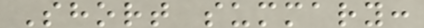Short summary:
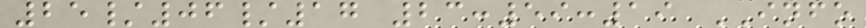25/06/17 23:59:19 INFO
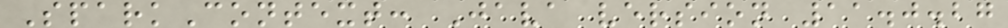SparkContext: Java version 11.0.27
